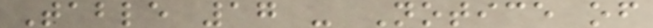Table 17 - Notice of
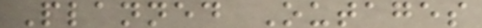Planned Outages
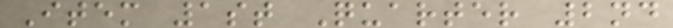Item 1st Quarter 2nd
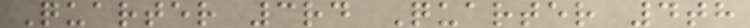Quarter 3rd Quarter 4th
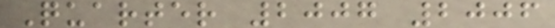Quarter 2007 2006
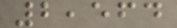2,564
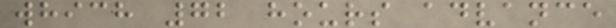which 72 hours advance
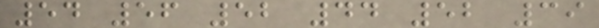54 56 52 44 52 39
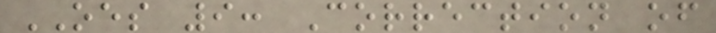OES 9: Correction of
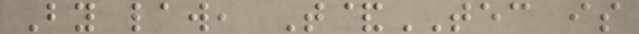By law, T&TEC is
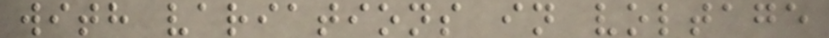with variations in voltage
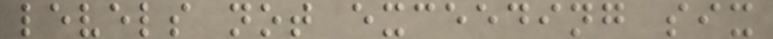levels not exceeding six
